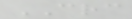CRC
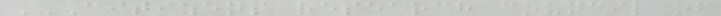CITIZENS RESEARCH COUNCIL OF
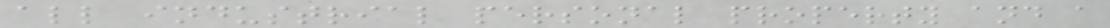all industrial personal property and a
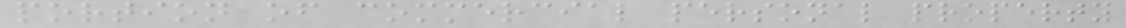portion of commercial personal property
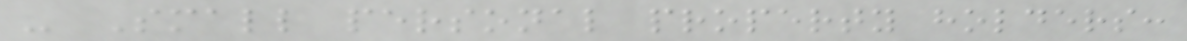- Small personal property holders:
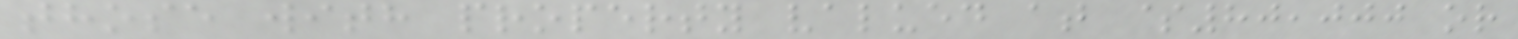those with property valued at $80,000 or
